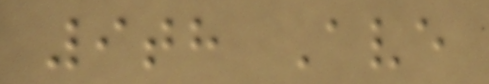9th Ave
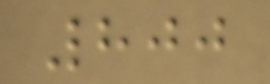800
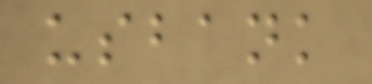usbank
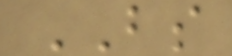BS
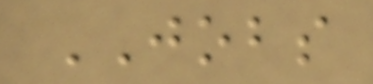JOBS
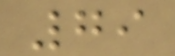79
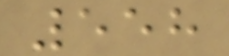558
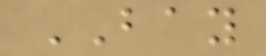BAY
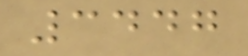3447
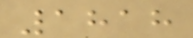1818
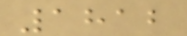1812
